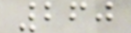260
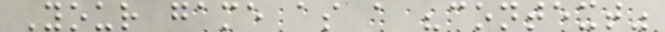Your game as a "context"
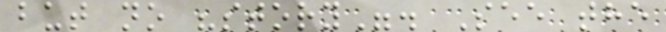but no "story". See the
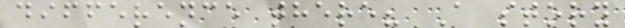difference there? A story
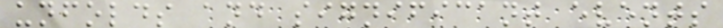unfolds and significant events
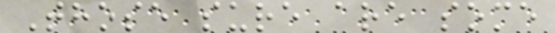Those sure are some
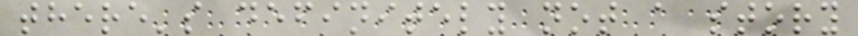there's definitely not a story
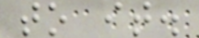to it.
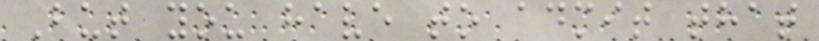But you have to admit that
